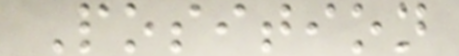Position
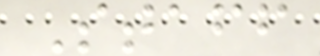Staff
